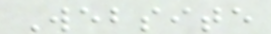Website
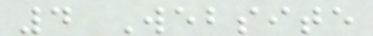4 Website
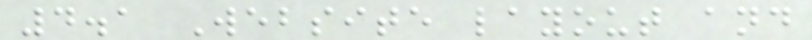4.1 Website layout and
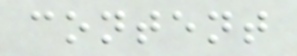content
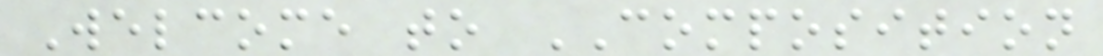Welcome to COMPOSITION
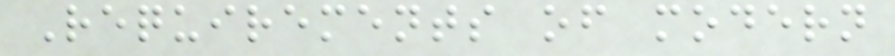Requirements of modern
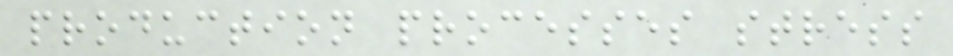production processes stress
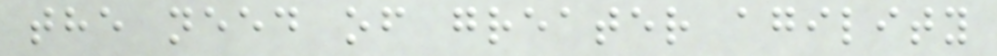the need of greater agility
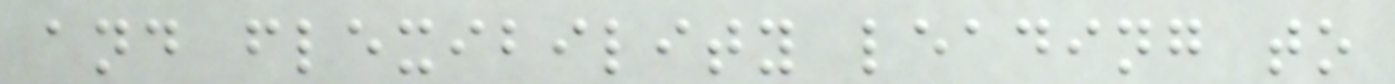and flexibility leading to
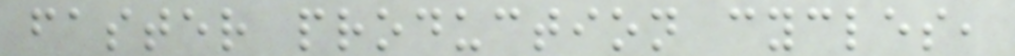faster production cycles,
